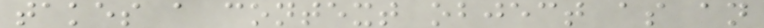takes a context object as an
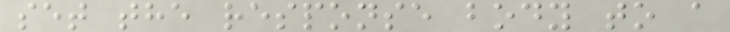set the response body to a
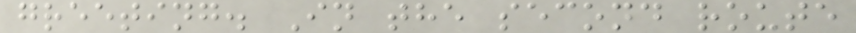greeting. In the second route
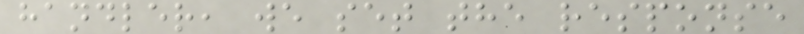handler, we set the response
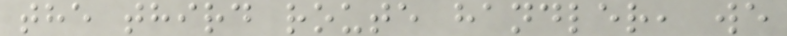the third route handler, we
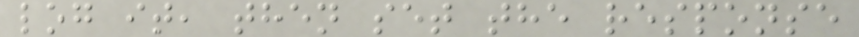log it, then set the response
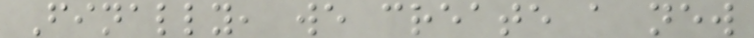Finally, we create a new
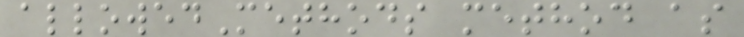allowedMethods method as
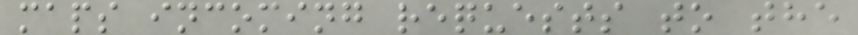maps incoming requests to the
